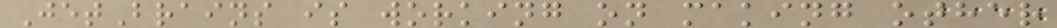JetBrains is working on making other
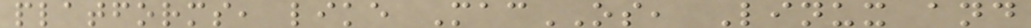platforms, like MacOS, Linux and
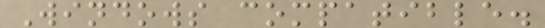Windows compatible.
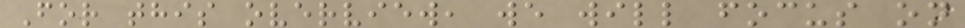For this overview, we will focus on
